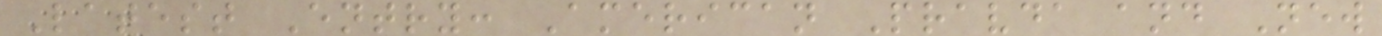Latest Entry: American Pravda and New
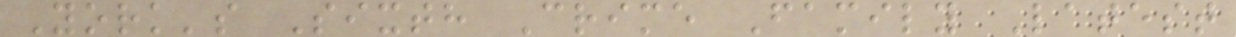York's Sixth Crime Family Latest
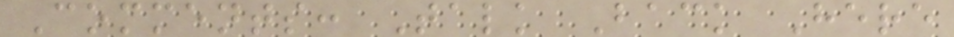Comments: Talk Back Here
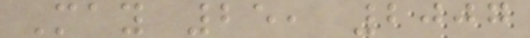May 25, 2007
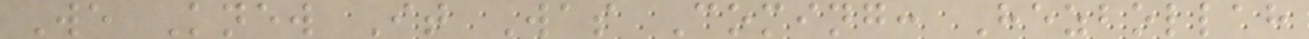We Knew It Was Coming: Hezbollah
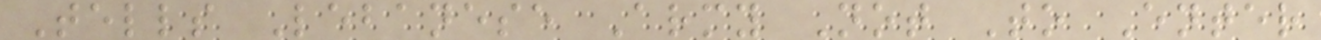Tells Lebanese Army Not To Enter
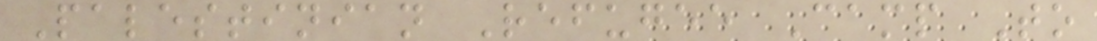Palestinian Refugee Camp To
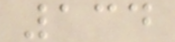134
